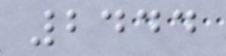2444
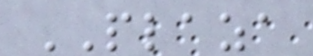PLAZA
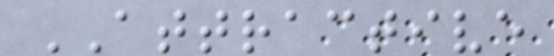ATTRACTIVE
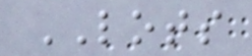LOTS
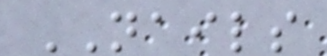NAILS
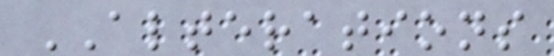ALTERATIONS
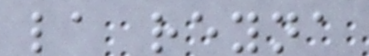la reyna
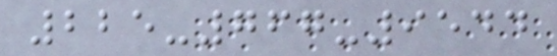225-767-9544
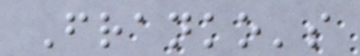Franko's
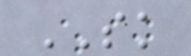SK
